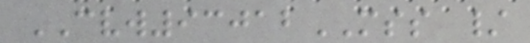CVW93012MSS /
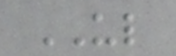UL
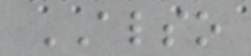ALSO
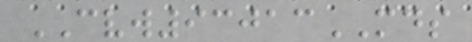CVW93013MDS
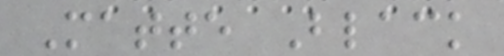Matte Black
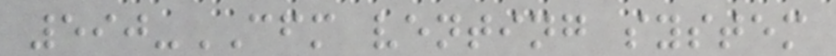590-CFM venting system
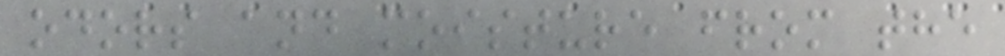odors and moisture from the
